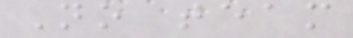No team
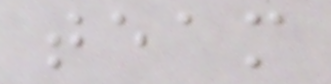team
